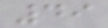49
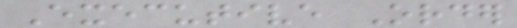Executive Order
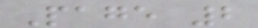Page 2
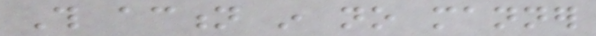This action in no manner
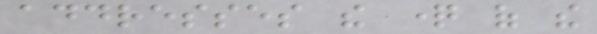addresses the question of the
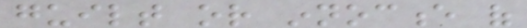guilt or innocence of
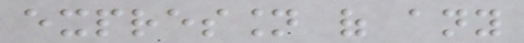expression of any
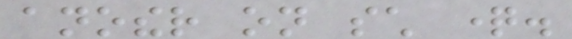another on such question.
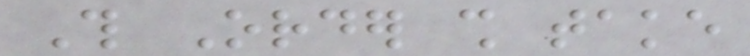This Order shall take
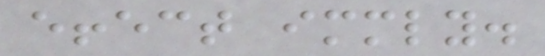effect immediately.
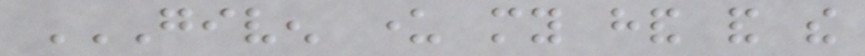GIVEN UNDER MY HAND AND THE
